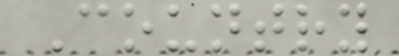Country
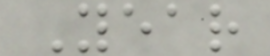Year
